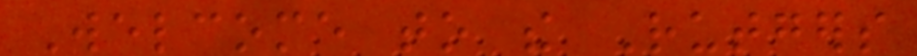Welcome to the Rutgers
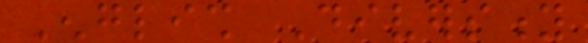English Diversity
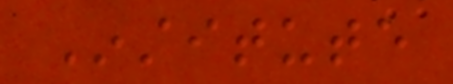Institute
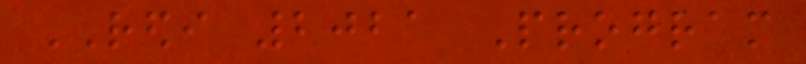REDI 2021 Program
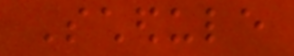Schedule
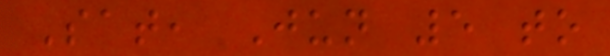Sat, Jun 5 to
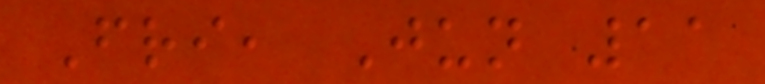Fri, Jun 11
